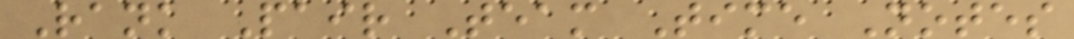Rank Pair Team Time Notes
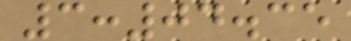3:04.35
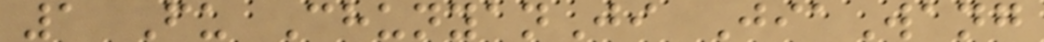1 Fu ChunyanJi JiaWang
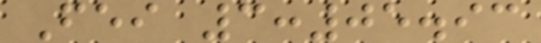Fei 3:05.93
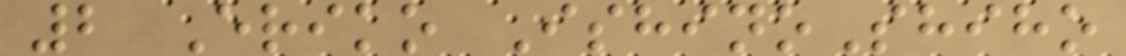2 Eriko IshinoShiho
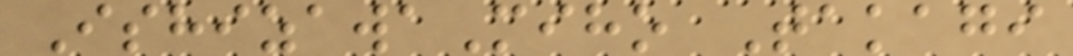IshizawaMiho Takagi
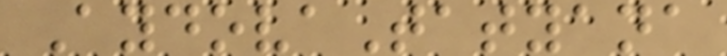AydovaTatyana
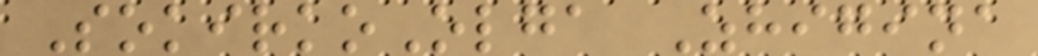SokirkoOlga Zhigina
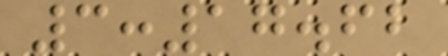3:17.62
